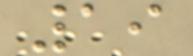19
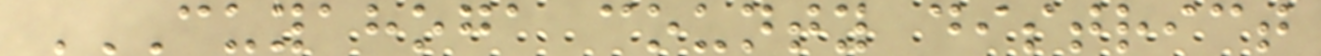CUYAHOGA COUNTY DISTRICT
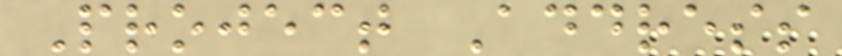Project Address
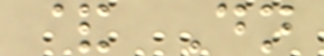& Dn
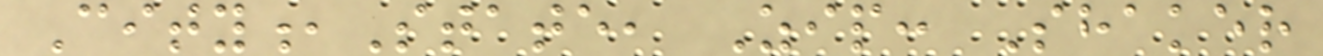City,State, Zip: Shaker
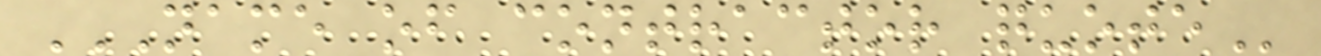NAME OF CONTRACTOR QUOTE
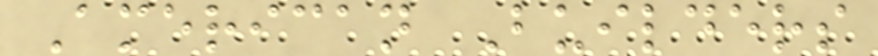American Builders
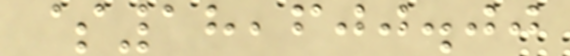$18,600.00
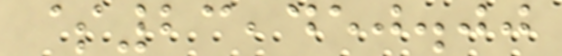$23,450.00
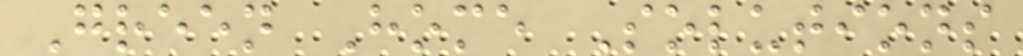Green Home Solutions
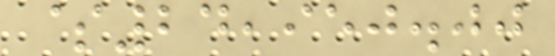$24,950.00
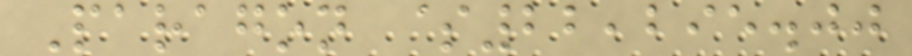Paragon $22,295.00
